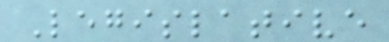Legislative
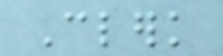Clerk
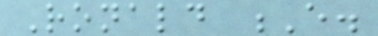Ronald E.
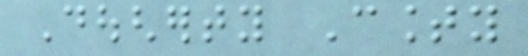Dougherty County
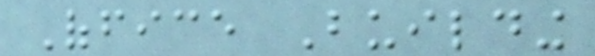Office Building
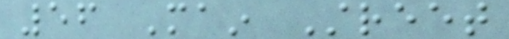56 Main Street
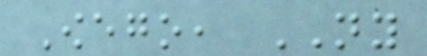Owego, NY
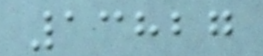13827
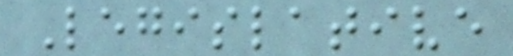Legislative
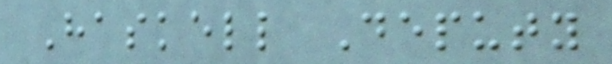Haskell Deputy
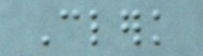Clerk
